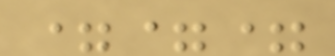===
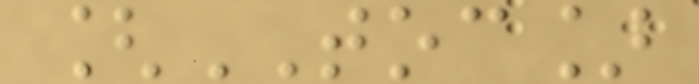[TOC]
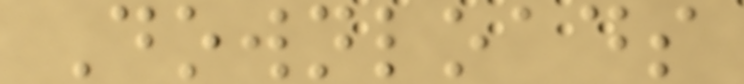Downloads
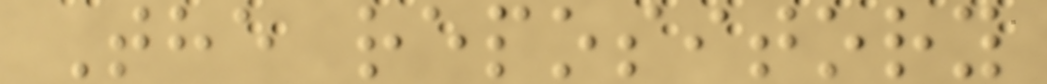The repository
